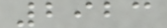2923
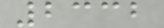2332
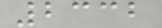2332
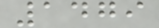1479
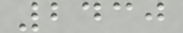2430
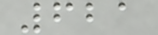621
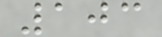103
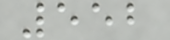552
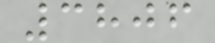3806
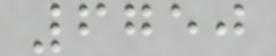6750
